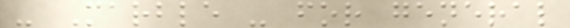- Marble - for general
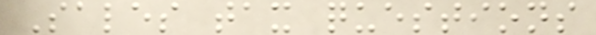Sales tax questions
